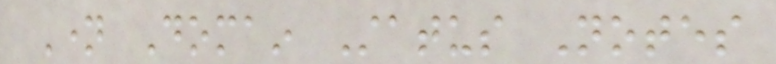Name Domain Status Notes
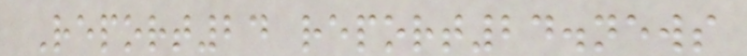Report24 report24.news
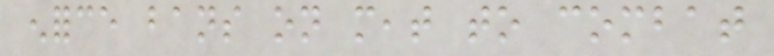enforce bans on meat to combat
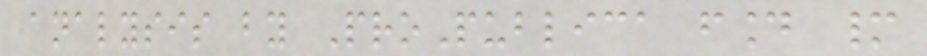analysis by ProPublica found many
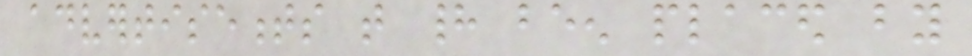advertisements that had been placed by
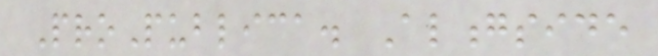ProPublica. Alongside
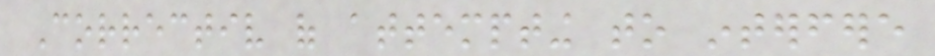Correctiv of attempting to interfere
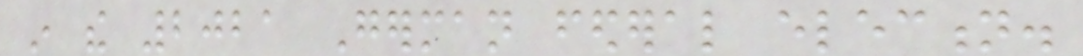in the 2021 German federal election.
